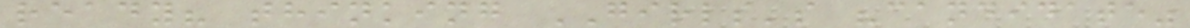ready? thinking GIRLS's "candidate"
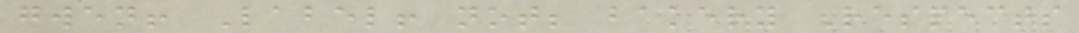gwen! Label! not; bakery Respects
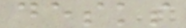desks
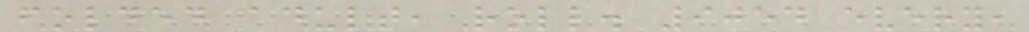folded adult, roll. 9054 every,
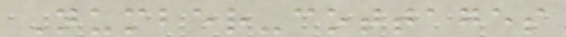Number-cottages
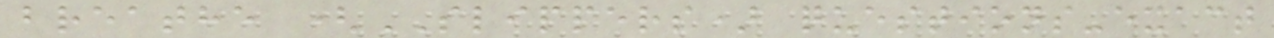breathe (SLIPPERS) questions-exact
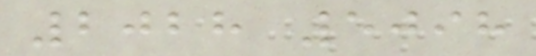2028 5098
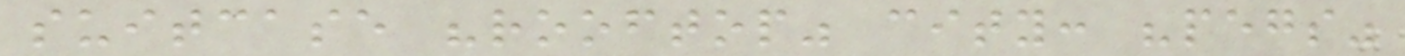suitcase "rooftop" city: "pegs"
